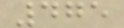475
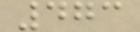473
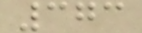373
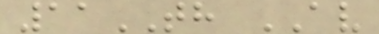11TH AV
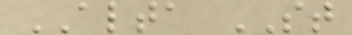ALTA ST
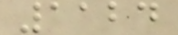1124
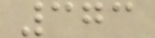373
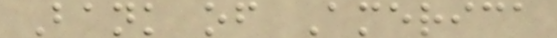Bank of America
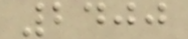2400
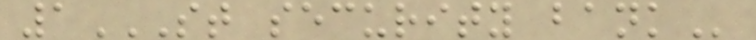1ST SECURITY BANK
